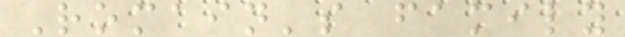Romain's family
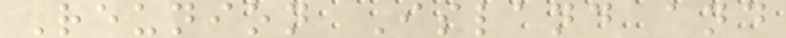Reunion Island and
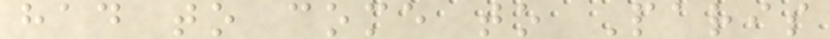had to come to Paris
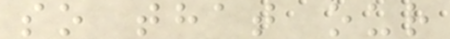so that our
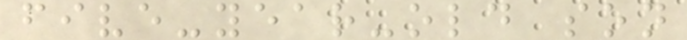five-year-old son
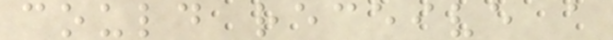could receive a
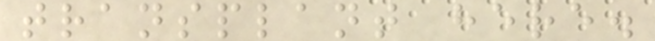transplant here.
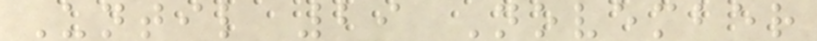Until 29 November
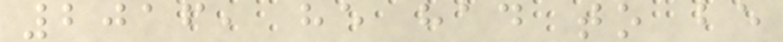2016, he had to be
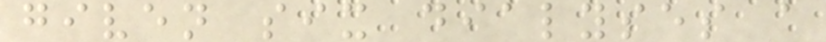given six dialyses a
